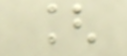[
